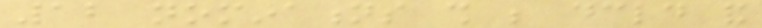12 nominations shall be declared and
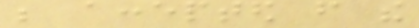be accepted from the
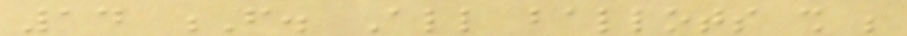14 F. All ballots shall be
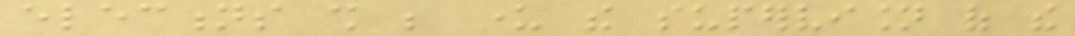elections shall be under the supervision of the
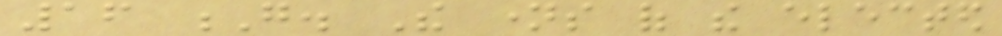16 G. The names of the elected
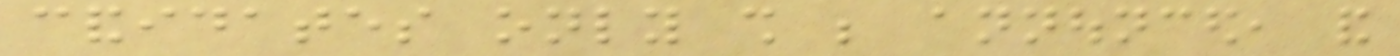candidates only shall be announced, and
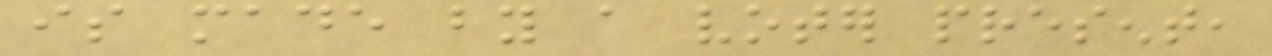is made by a voter present,
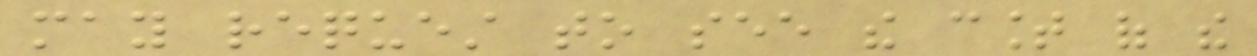may request to see the count of the
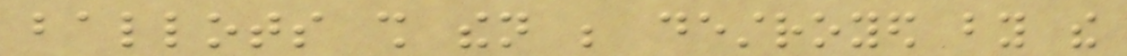ballots shall then be destroyed by the
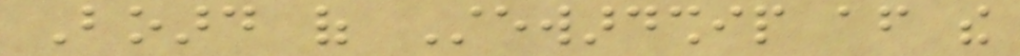Board of Stewardship after the
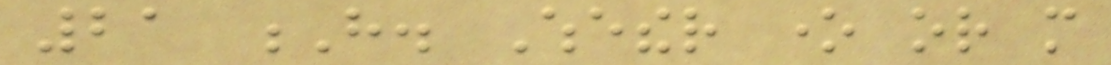21 H. Whether one or more
